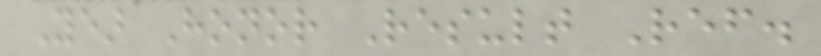Year Honor Result Ref.
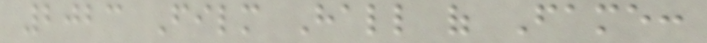2023 Film Hall of Fame:
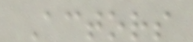Actors
